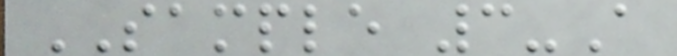SAMPLE 3-A
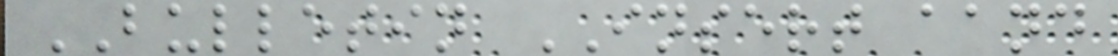BULLETIN INSERT aand
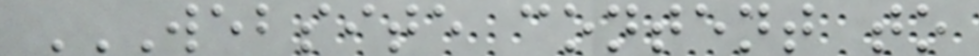WEBSITE CONTENT TO
